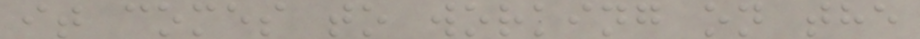it comes to working on the
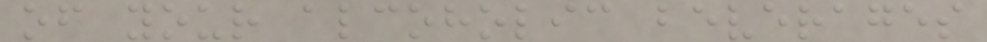of your alcoholic beverages
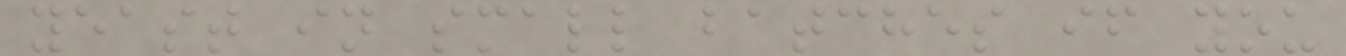yeast in small batches if you
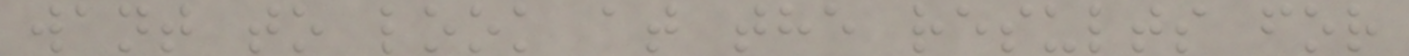want to look at the results for
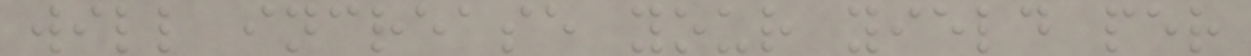will increase your yield per
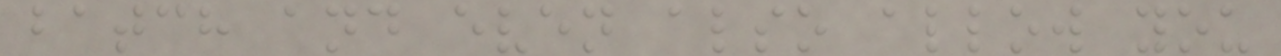batch and even also allow you
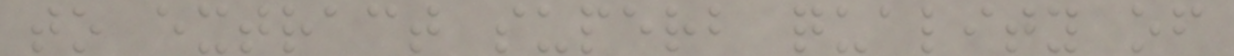to extract superb quality of
